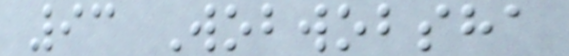93 Wobwobsha
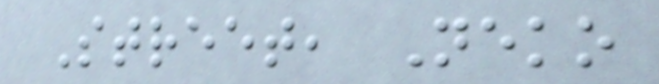Street, Neko
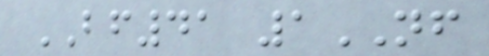BF41 1NF
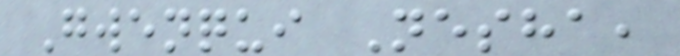Gwenqui Nesha,
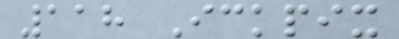118 Ickpix
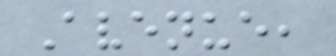Avenue,
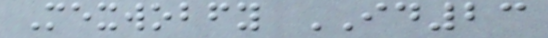Mexwobfy ID23
